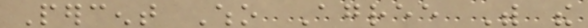Percent Who Agree With the
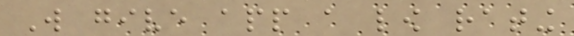Will give app a low rating
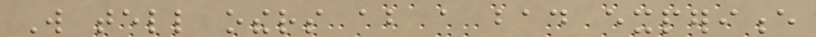Will tell others about a bad experience
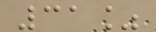31%
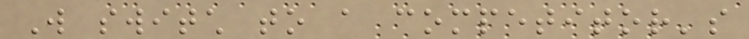Will switch to a competitor's
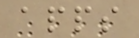apps
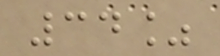34%
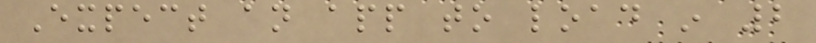Expect an app to load in 2
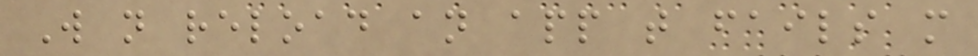Will not reload an app that fails more
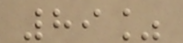89%
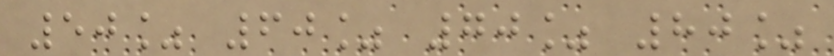50% 60% 70% 80%
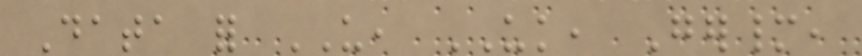Data for US, UK, Germany,
